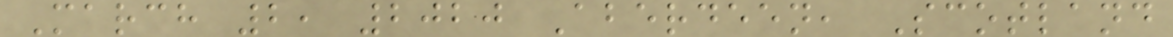March 2, 2020 Aberdeen, Scotland
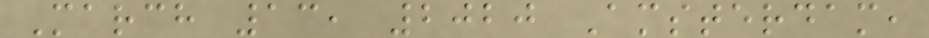March 13, 2020 Amsterdam,
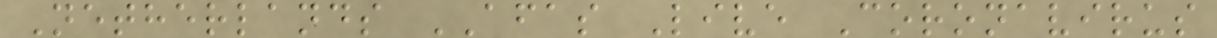Netherlands AFAS Live Coronavirus
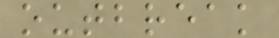outbreak
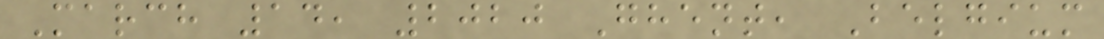March 14, 2020 Ghent, Belgium
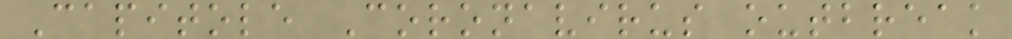Capitole Coronavirus outbreak
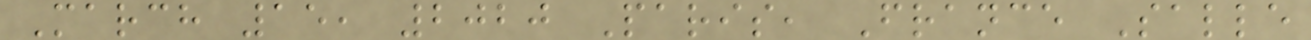March 15, 2020 Paris, France Salle
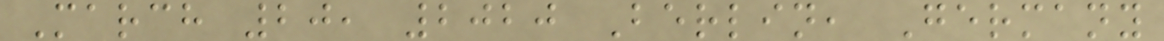March 20, 2020 Berlin, Germany
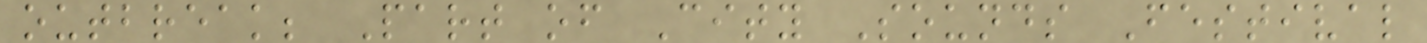outbreak; Part of City Sounds Festival
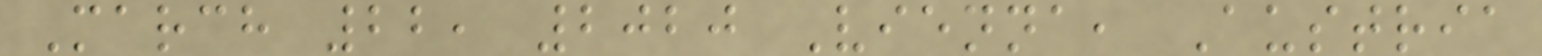March 22, 2020 Vienna, Austria
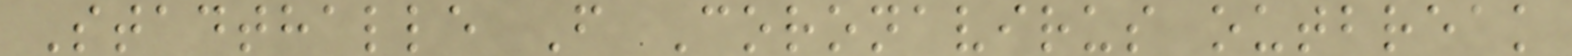Stadthalle F Coronavirus outbreak
